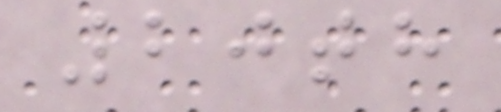20th
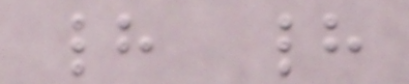had had
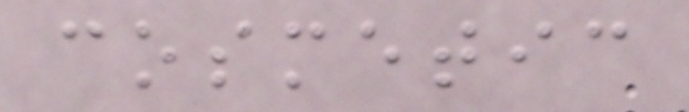cosmetic
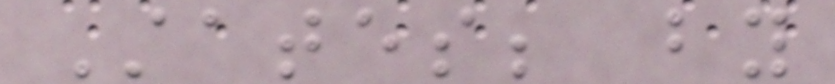States; by
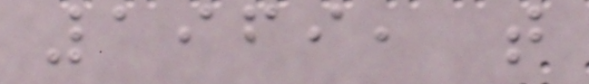1969, that
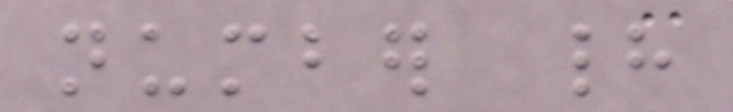number had
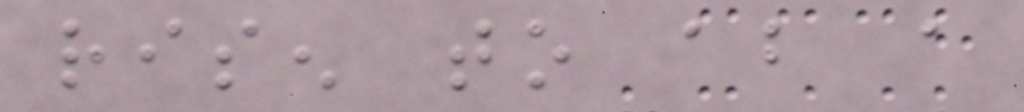risen to about a
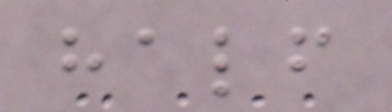half
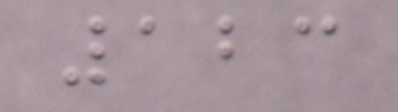123
